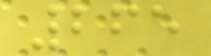265
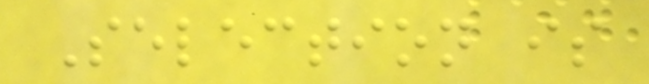Selection is
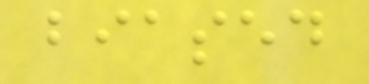biased
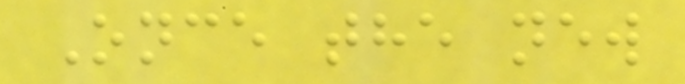Once the new
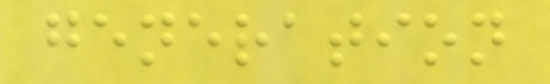generation
